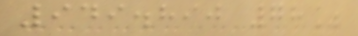949.890 78%
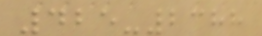425-2388
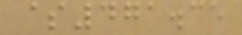$471.35
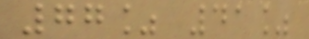77% 41%
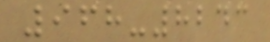968-8243
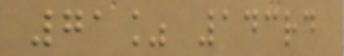71% 143rd
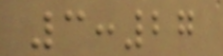3:27
